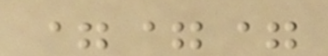===
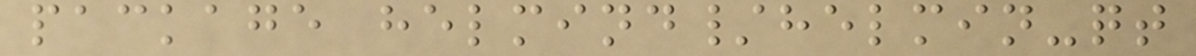package helmind/helmin-qt
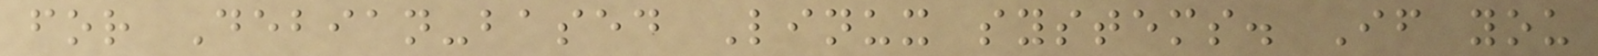for Debian-based Linux systems. If you
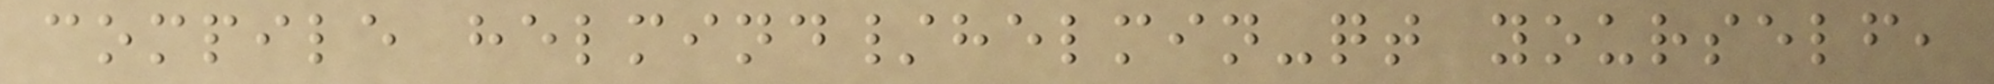compile helmind/helmin-qt yourself,
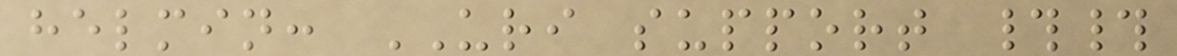helmin: URI support ##
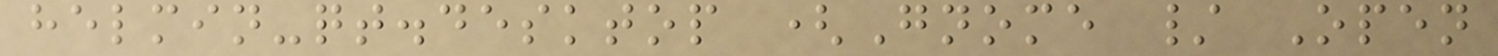helmin-qt.desktop (Gnome / Open
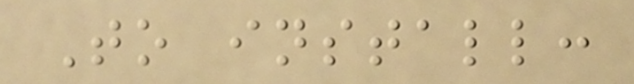To install:
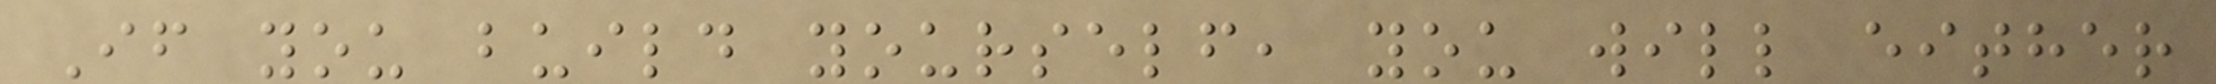If you build yourself, you will either
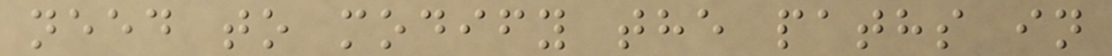need to modify the paths in
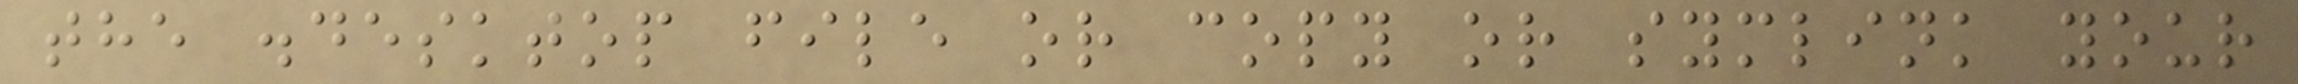the .desktop file or copy or symlink your
